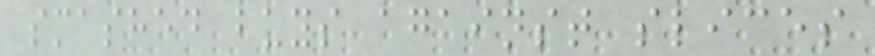smashed buys against slices
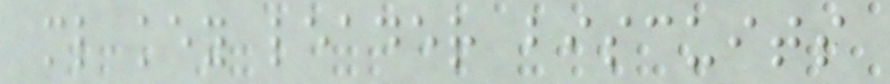ml key leader biscuits
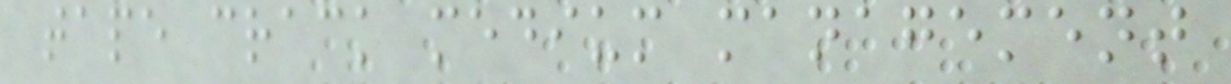tape crack medium management
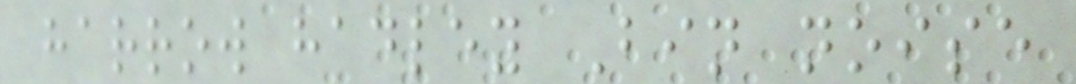harrow hadley Bin noise
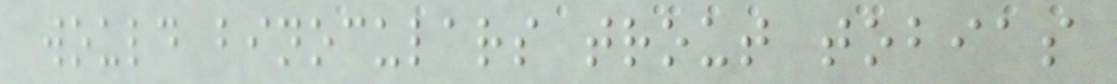would binoculars trout tobias
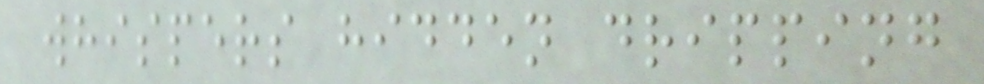whispers hidden dripping
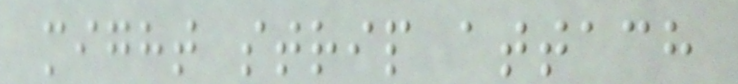might strip attach
